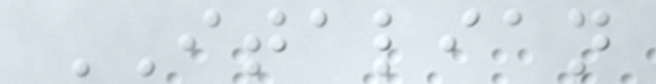ITALIAN
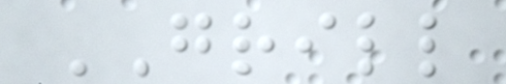GRILL
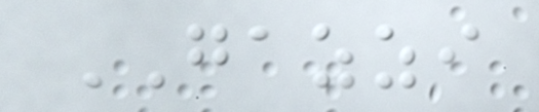GAZZI
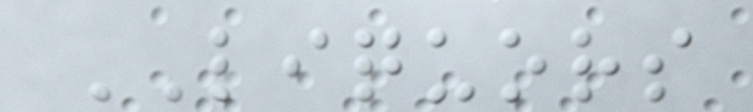LIQUORS
